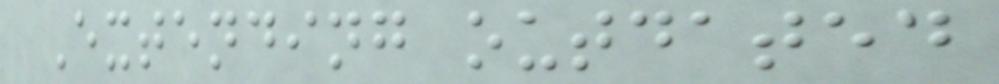Extending outdated
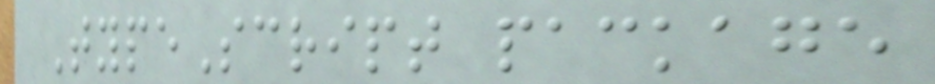TypeScript package
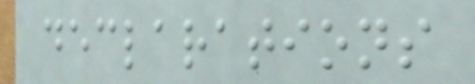declarations
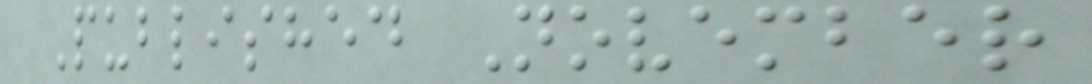Published November
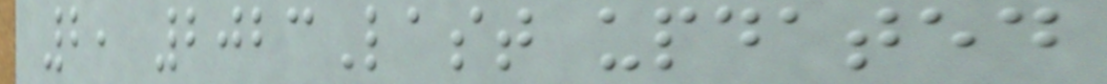2, 2023Last updated
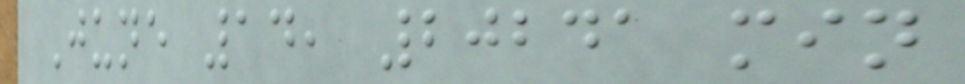June 14, 20241 min
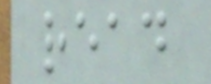read
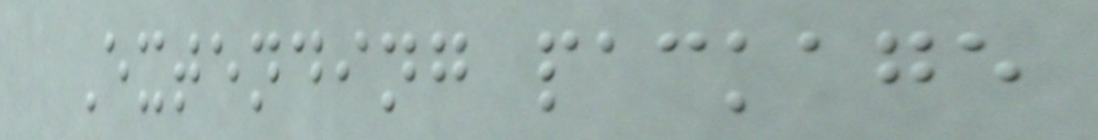Extending package
